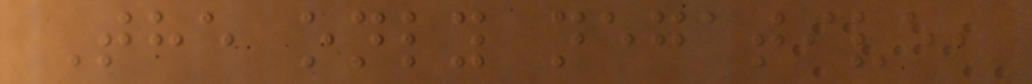The only negative,
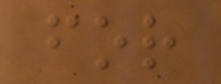for
